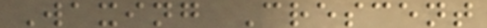Waxing Crescent
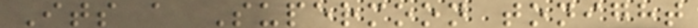Its a Supermoon tonight
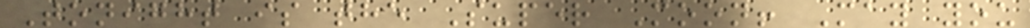Tonight is the Super Moon! May you
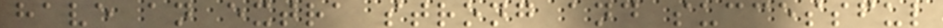have an extra strong and successful
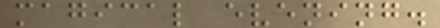magical evening.
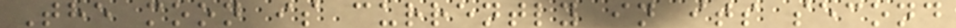The moon is currently in its second
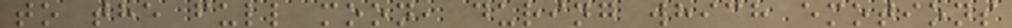to the full moon, during which emotions
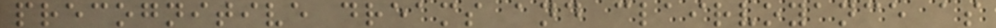precognitive dreams and clairvoyance as
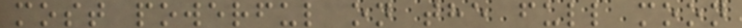most powerful on the full moon
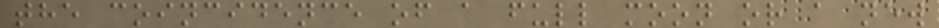the coincidence of a full moon or a new
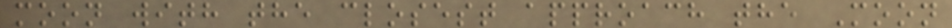moon with the closest approach the Moon
